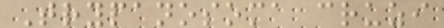Trypanosoma cruzi
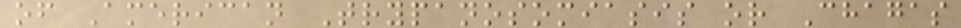of American Trypanosomiasis or Chagas
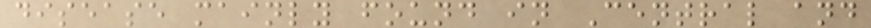disease mainly found in Central and
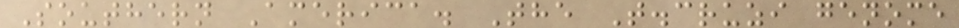Southern America. The T.cruzi genome
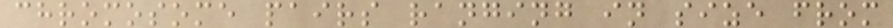chromosome pairs ranging in size from
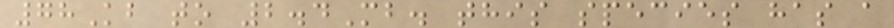78Kb to 2.4Mb. this species has a
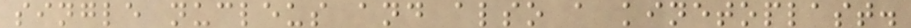single nucleus and also a kinetoplast.
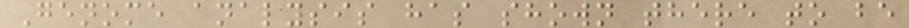Genome analysis has shown there to be
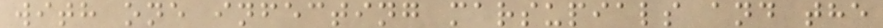with one infecting marsupials and the
